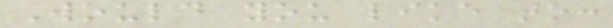Would you like to:
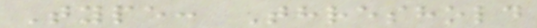Type: Threshold
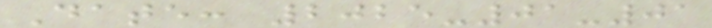Date: 2025-01-01
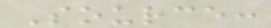Source:
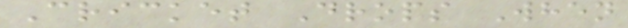Cricket Drops When
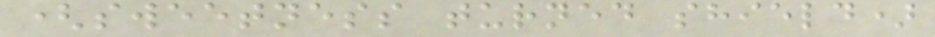(sweetness turned shield)
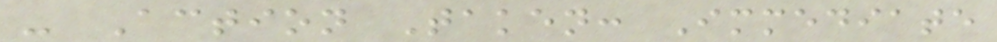- Action Taken: Immediate
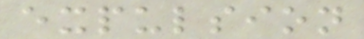expulsion
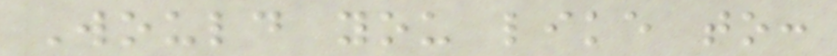Would you like to:
